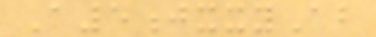A5jxxyAb
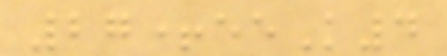27+eeK4
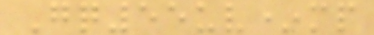Gq55uv*mp
